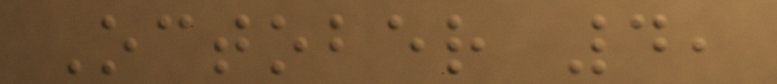October 4,
